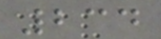234
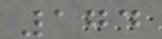174
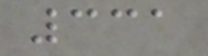331
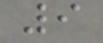9
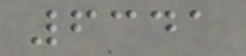6341
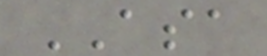ASA
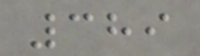389
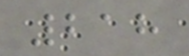218
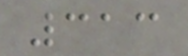313
